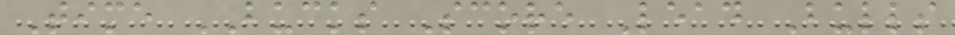Time BUCKS Score Lead Bulls
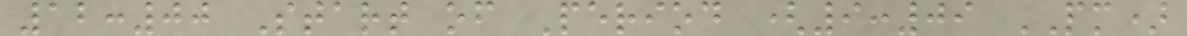12:00 Start of Period (9:09 PM)
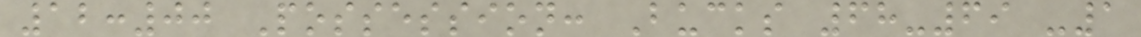12:00 Possession: Bucks 68-69 -1
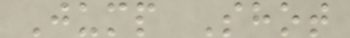Jump Shot
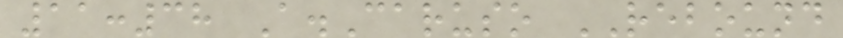11:38 A.Caruso REBOUND
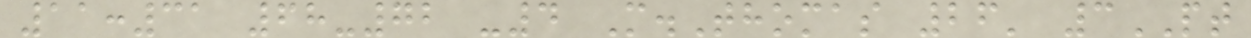11:31 68-72 -4 M.Thomas 26' 3PT
